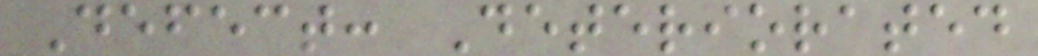Defect: Deteriorated
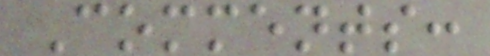Comments:
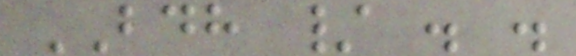BDH / . .
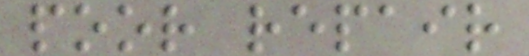poor repair
